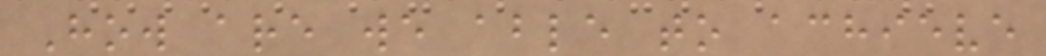How are we able to achieve
